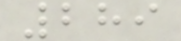289
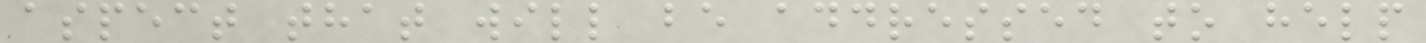aspect that will be addressed to help
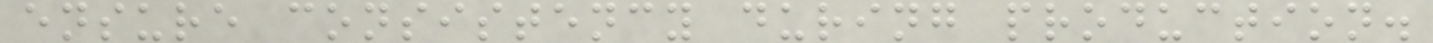ensure consistency during production.
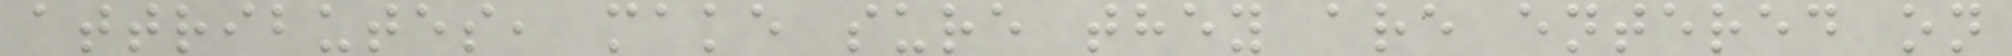attributes, make sure they are entered on
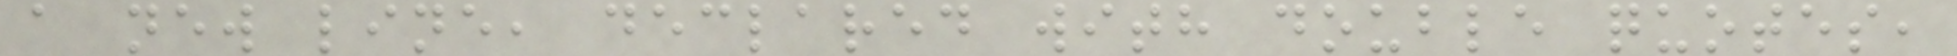a new line, declared with double quotes,
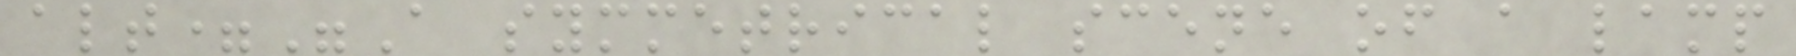alt="A symmetrical scene of a lamp
